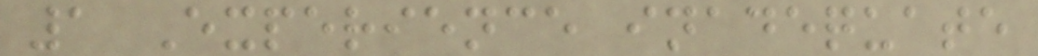1 Experience inadequate
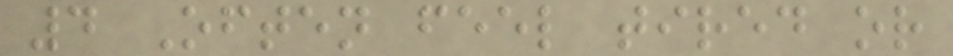4 Often feel tired or
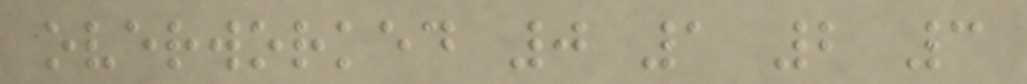overworked 0 1 2 3
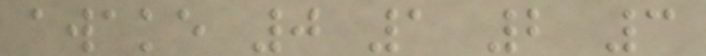awake 0 1 2 3
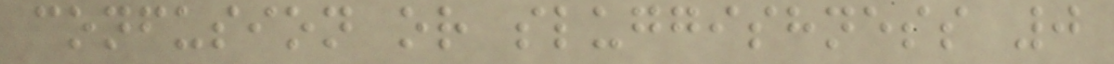confusion or sluggishness 0
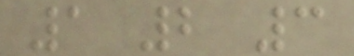1 2 3
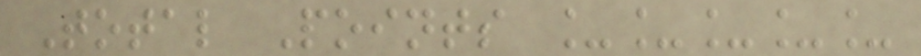Total Points _____
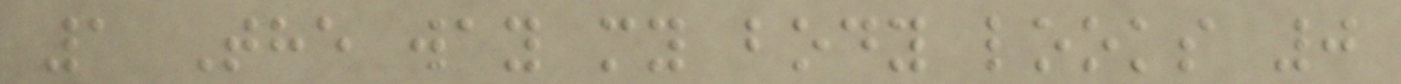1 The way my body looks 0
